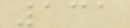131
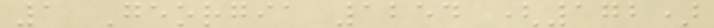1 Georgia 1254 (172)
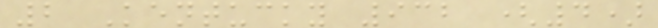2 Kentucky 932 (4)
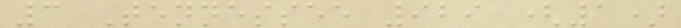3 Tennessee 929 (1)
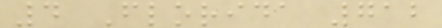4 Florida 712
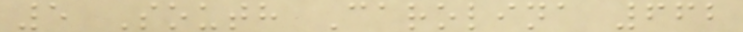5 South Carolina 662
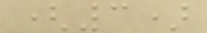(3)
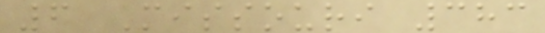6 Missouri 383
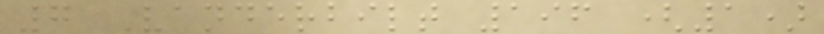7 Vanderbilt 196 (1)
